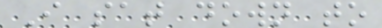I sat down to
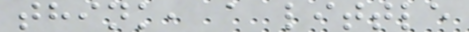think, a little
